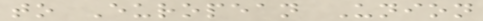to European Union
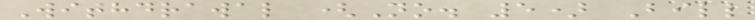Withdrawal (No. 5) Bill
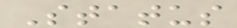Status
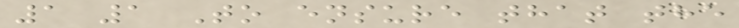1 1 To ensure that the
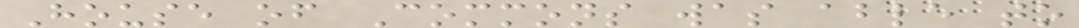House of Commons was able to
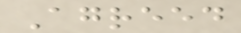Agreed
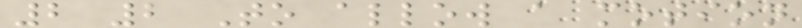2 2 To allow a motion
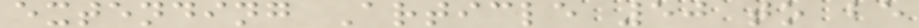extending Article 50 to be
